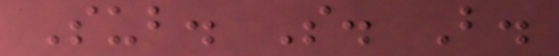Sub. S. B.
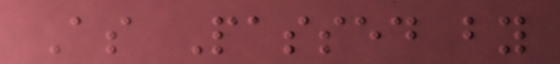As Passed by
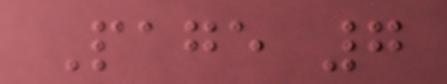Page 7
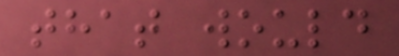that would
